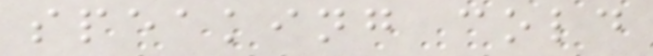speaking cold
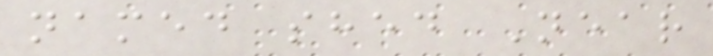named shed Near
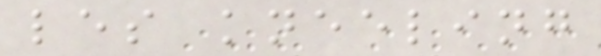les kneeling
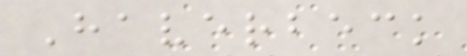Haverbeck
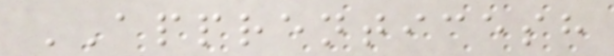APPRENTICESH
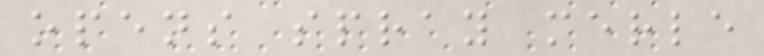opens spray merle
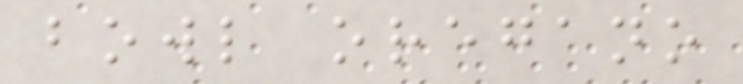bowl oregano
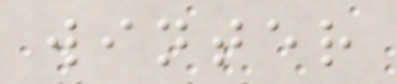winter
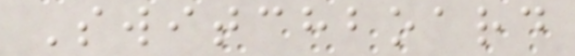Switchboard
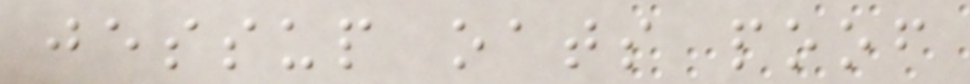jessup oats poof
